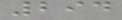294
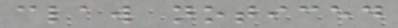claw noticed
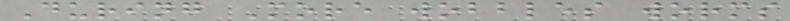During More wobbles worms
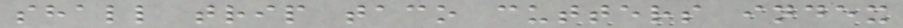shall trip taco cutters index
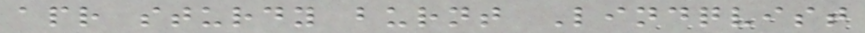apr sturdy burnt Lindqvist
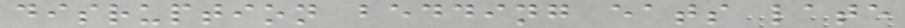disruption bedding eats late
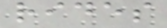rides
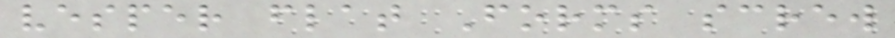vesper flat Forms screw
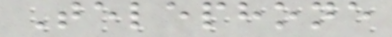Telephone
